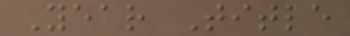Year Title
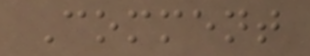Comment
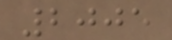2005
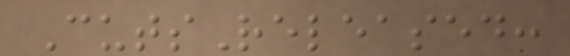CutsReleased:
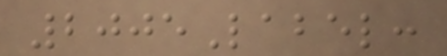2005Label:
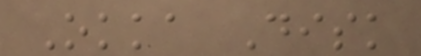Okka Disk
